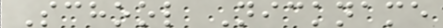School Nickname
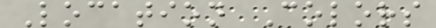Location Colors
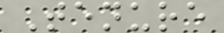Tenure
